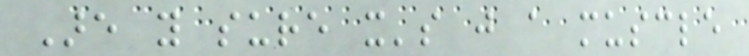Are you sure it's just a muscle
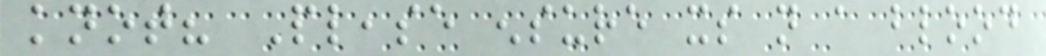knot? Please ensure its not a blood
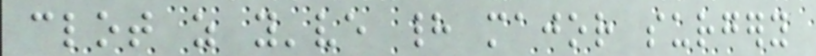clot as you've had major surgery
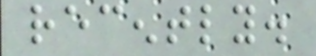recently.
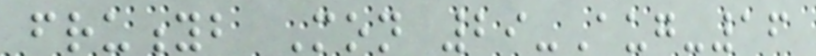fruityb Mon 29-Aug-16
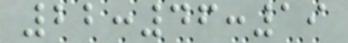22:46:19
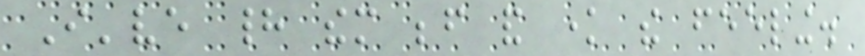I've had them before and know the feeling.
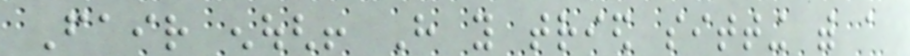Fair enough! Have you tried sitting with a
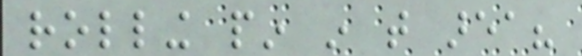rolling pin in that area?
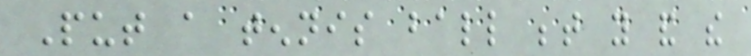Put a tennis ball between you and the
